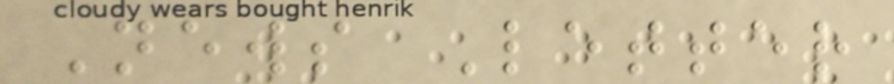News Letter
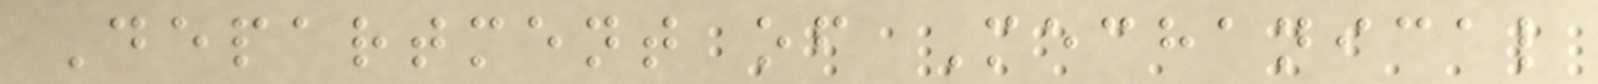Department of Mechanical
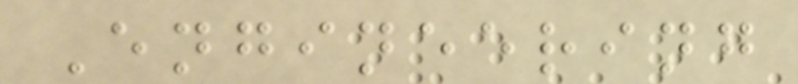Engineering
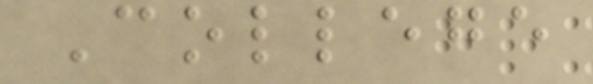College
